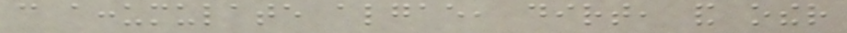can accumulate algae, dirt, and other
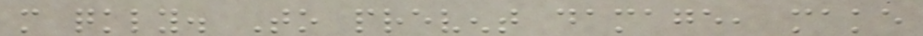more quickly. To prevent damage, make
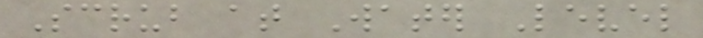Scrub at Water Level
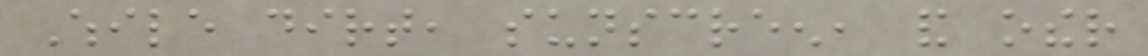While dirt, sunscreen, and other
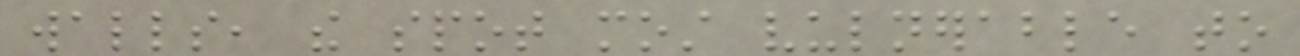walls, the spot most vulnerable to
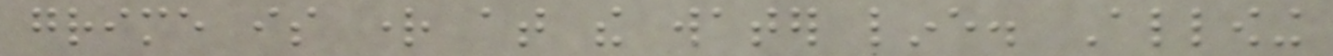grime is right at the water line. Allowing
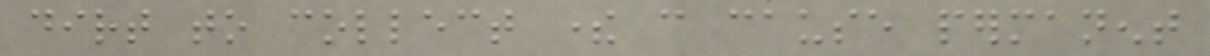dirt to collect there can cause permanent
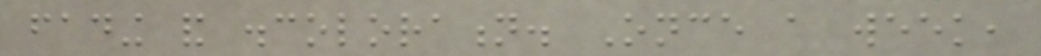fading and discoloration. Once a week,
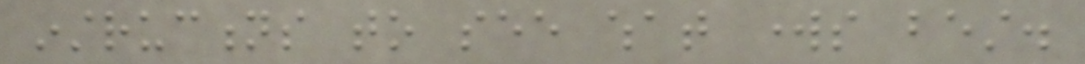instructions to see what works best.
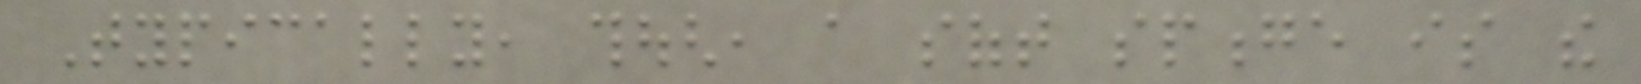Typically, though, a soft sponge is the
